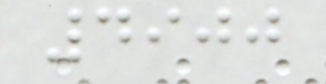4900
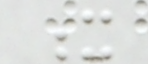x
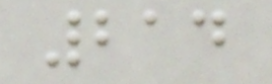214
